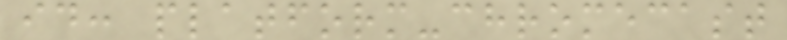id: platform-chromecast
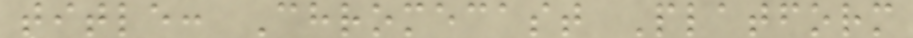title: Chromecast Platform
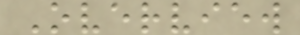Overview
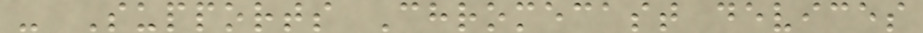- Supports Chromecast devices
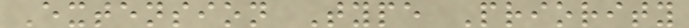Extension Type Priority
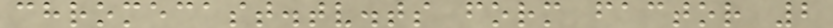chromecast.tv.ts form factor 2
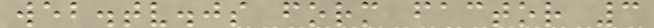web.tv.js form factor 3
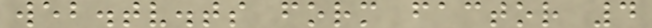web.tv.ts form factor 4
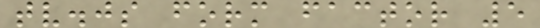tv.js form factor 5
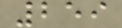259
